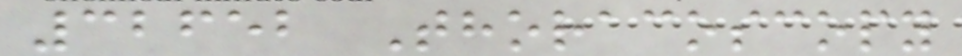32652 Thoracoscopy
